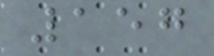157
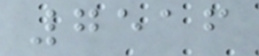7516
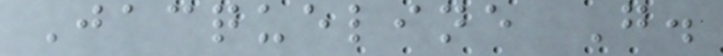Jacqueline G.
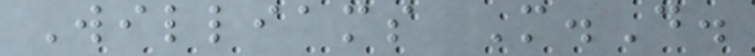Williams M.D.
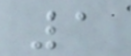1
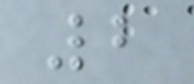2
